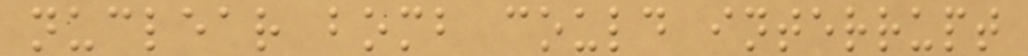nuclear bomb could interrupt
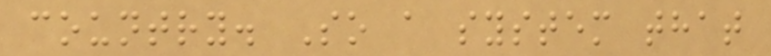country. So a system that
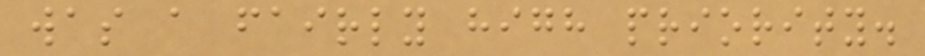was a fairly high priority.
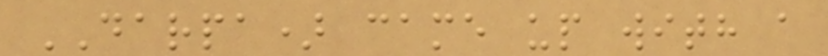DARPA) came up with a
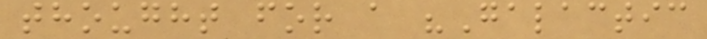thought for a "Galactic
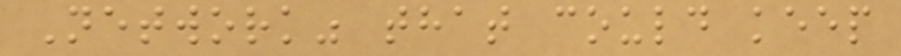Network" that could keep
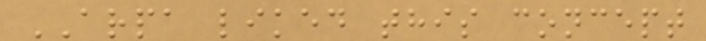ARPA liked this concept
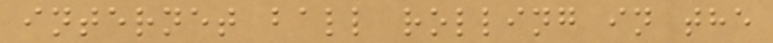internet ball rolling in the
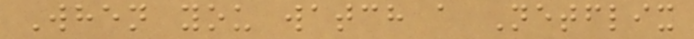When you watch a Netflix
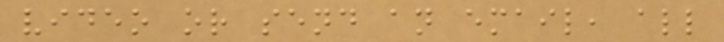video or send an email, all
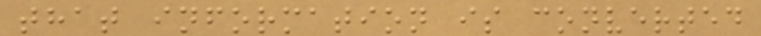that information is converted
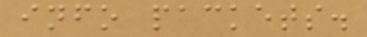info packets.
